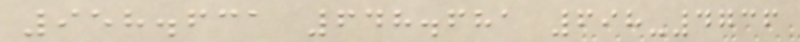958.631 648.681 698-4736
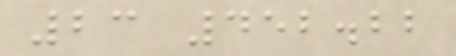23 452.22
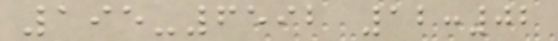195-6592 12:02
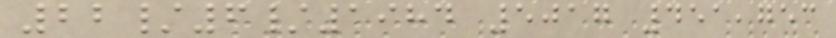22/6/1984 5017 451,753
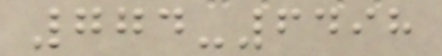774-6498
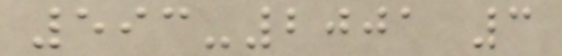593-2001 3
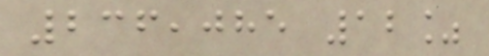236,085 12%
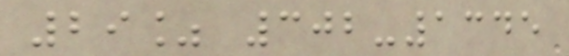29% 302-1345
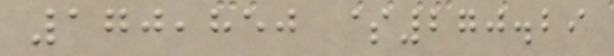170,850 $270.29
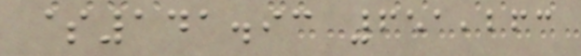$141.93 651,263
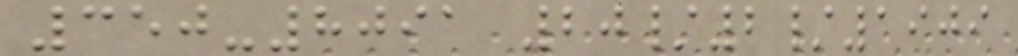350-8091 20/2/1909
